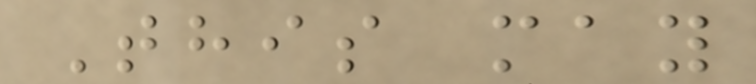This may
